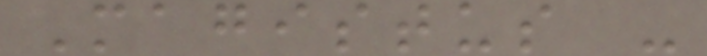Magistus -
